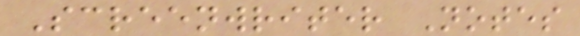Screenwriter Notes
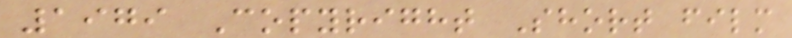1979 Copyright Short film
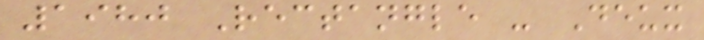1980 Rectangle - Deux
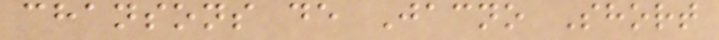chansons de Jacno Short
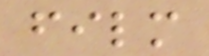film
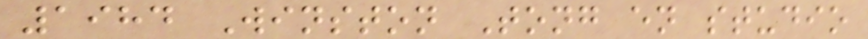1984 Winston Tong en studio
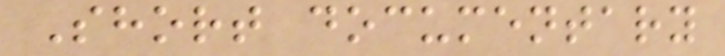Short documentary
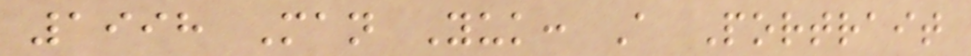1998 Man Yuk: A Portrait
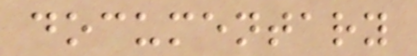documentary
